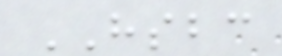HSBC
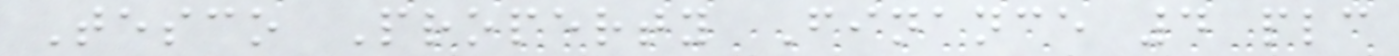Tesco Property Finance 4 plc
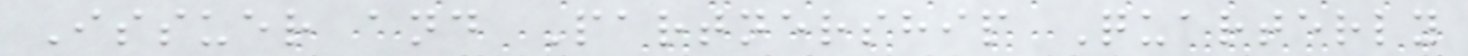Issuer and Partnership Quarterly
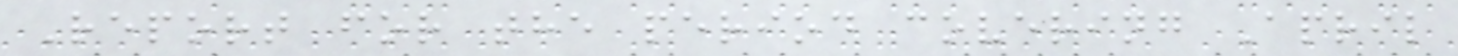Report for the period covering April
